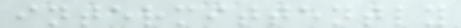intermittently
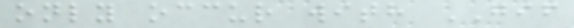only occur with GIF
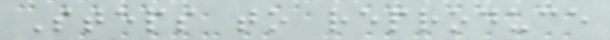Steps to reproduce
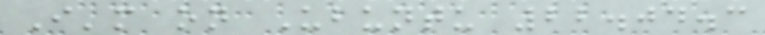I'm on Ubuntu 22.04.3
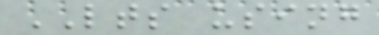LTS using
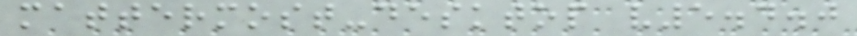mattermost-desktop v5.4.0
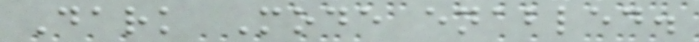Dark Mode enabled.
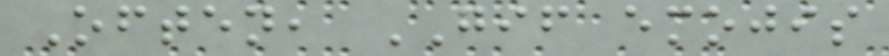Often, GIF emojis
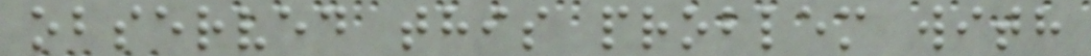observed this problem with
